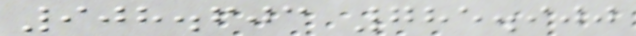908.603 785.900
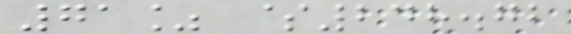71% $248.72
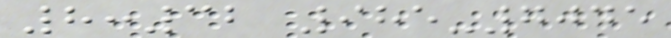8:32 985-7045
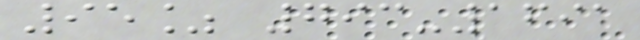95% 793-1691
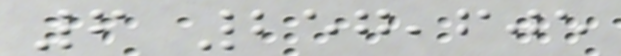6 257,605
